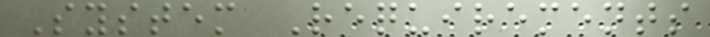System Requirements
